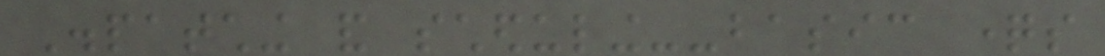Dispatching and scheduling--basic questions
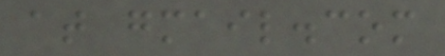at gmail.com
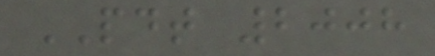PDT 2008
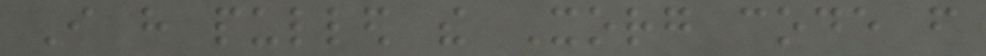I have pulled the Xorg code from
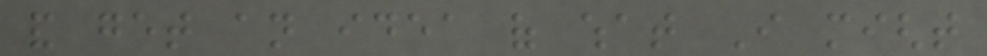and get an idea of what I might
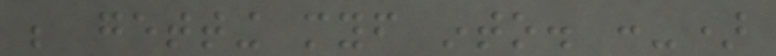be getting myself into. :-)
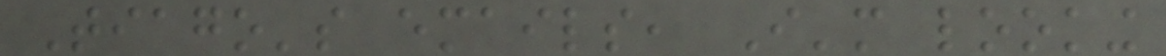Tiago's emails, I'm looking
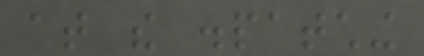at the dispatching
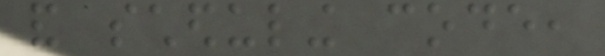and scheduling code,
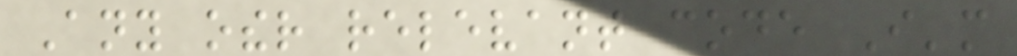Any other relevant code I'm
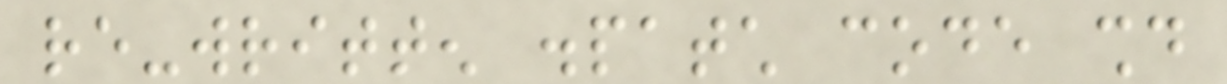re-written dispatch code should
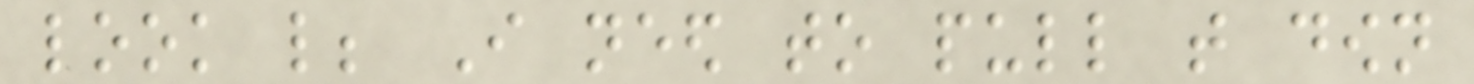look like; I need to pull that down
